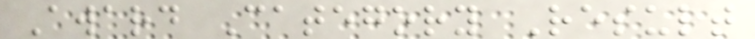Award Category Result
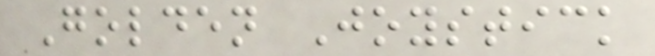Golden Joystick
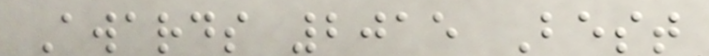Awards 2015 Best
